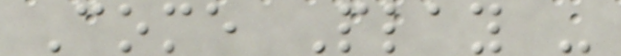Come Play -
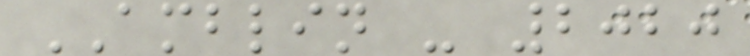AMBLIN - 2020
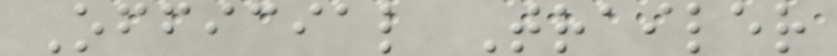Official Trailer
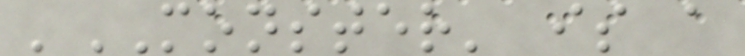'MONSTER' is a
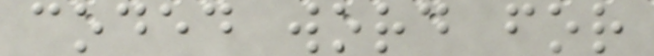coded word for
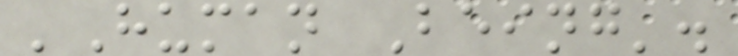'Human Being'.
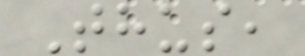Thus,
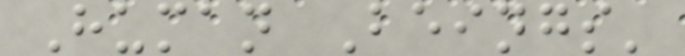Human Beings'
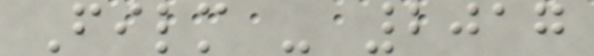Film - 2017
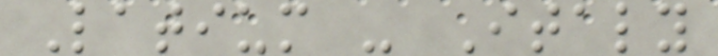Latium - Italy
